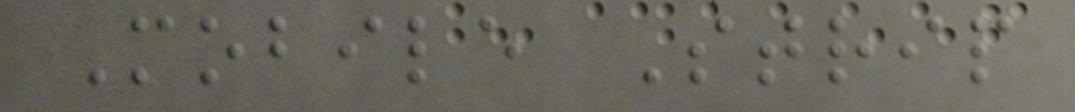Mobile Strip
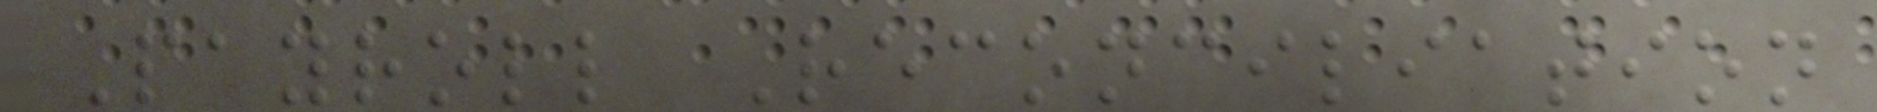Payroll Reconciliation
